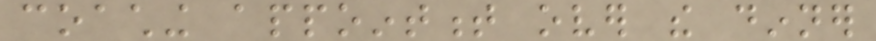coaching appointment over the dinner
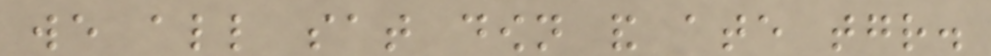we all sat down and ate together.
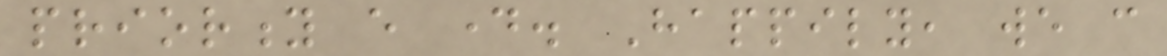priority every day. Happily, we can
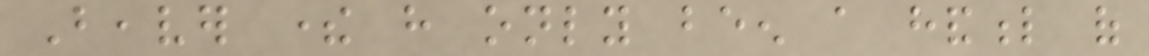Beaver there have only been a handful of
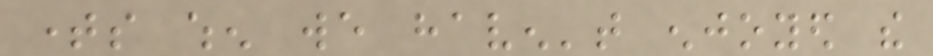times when we haven't enjoyed the
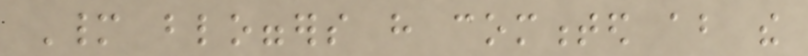Many bloggers have commented about the
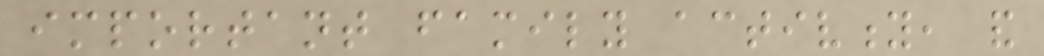important family activity, and
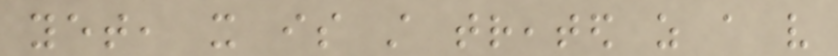yet, it is still treated as a very
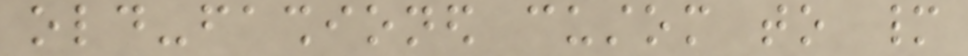old-fashioned custom to many
